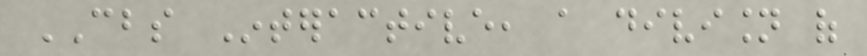CBS Interactive, a division of
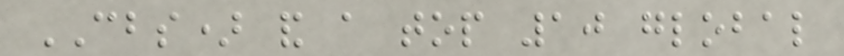CBS) and a top 10 global
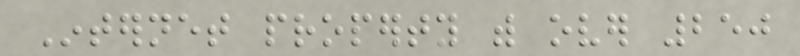Internet property with over 250
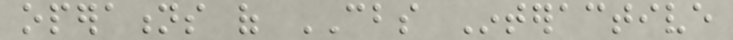operations of CBS Interactive
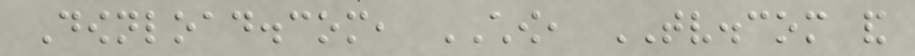Download.com, CHOW, TV.com and
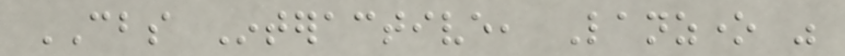CBS Interactive, Lanzone was
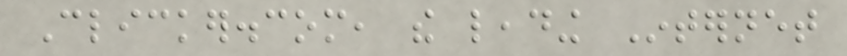Clicker.com, the leading Internet
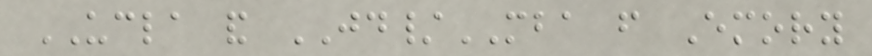UCLA and JD/MBA from Emory
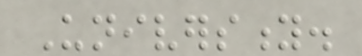University.
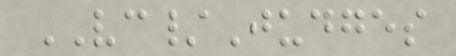VC/Judges
